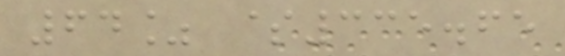64% $335.65
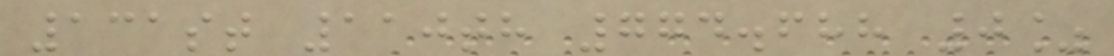131st 110th 774.688 0%
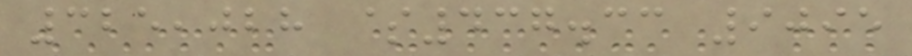325,028 $437.33 9095
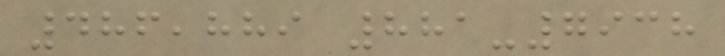486,889 881-7938
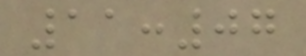11:07
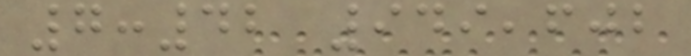7:42 949,602
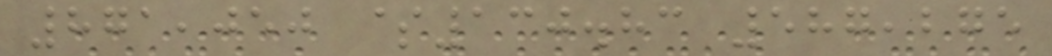871,050 $130.83 587,275
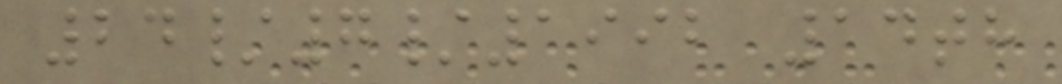24/7/1992 14th
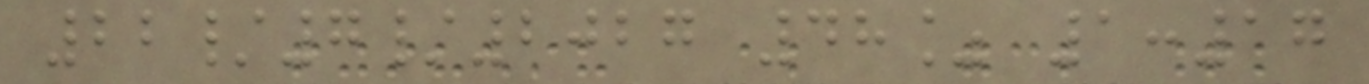22/7/2027 48% 1:17
